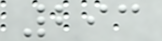293
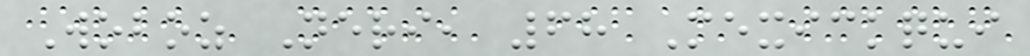Woboz Neri, 68 Mexickqui
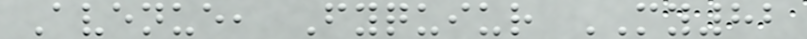Avenue, Fyquiur MY82
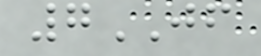7JF
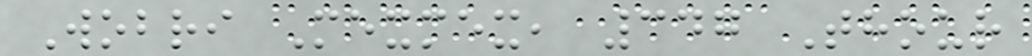Wobri Mexmex, 347 Thour
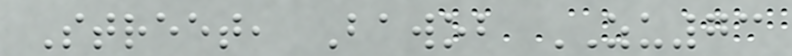Street, Bawob ZU73
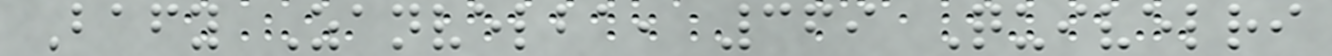Bafy Zanvelba, 369 Quivelri
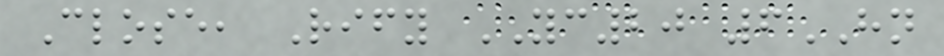Close, Rify YC20 6HN
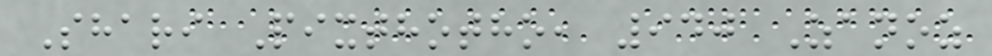Shari Pixthotho, 940 Zanoz
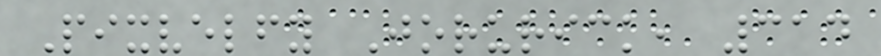Pixvelfy Jorurick, 314
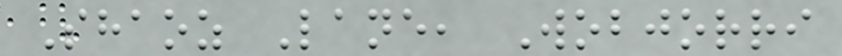Shaoz Lane, Wobjorri
